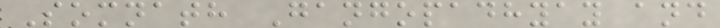Somnath Gangopadhyay and
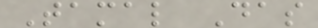Tamal Das
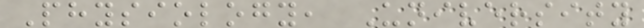Physiology, University
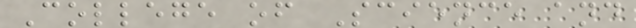College of Science and
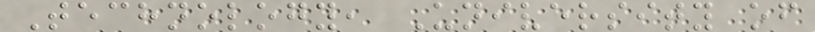Technology, University of
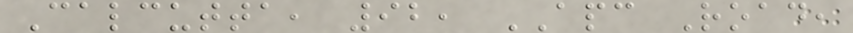Calcutta, 92, APC Road,
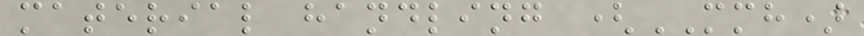material handling (MMH)
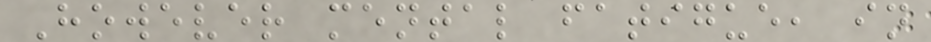However mental fatigue, in
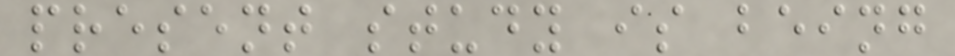present study is being
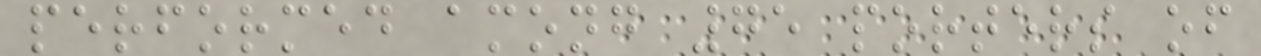performed among 75 porters of
